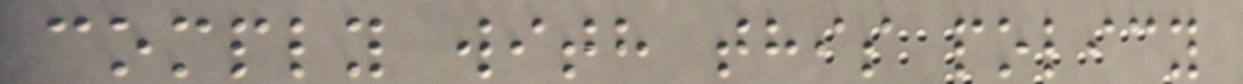comply with this policy
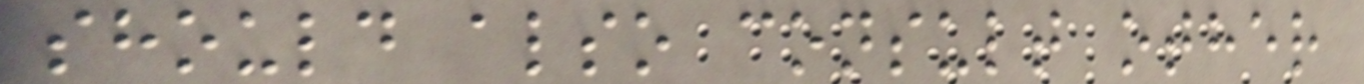should also consult other
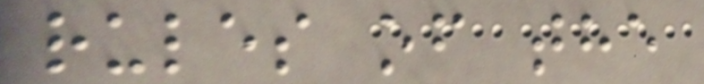rules of the
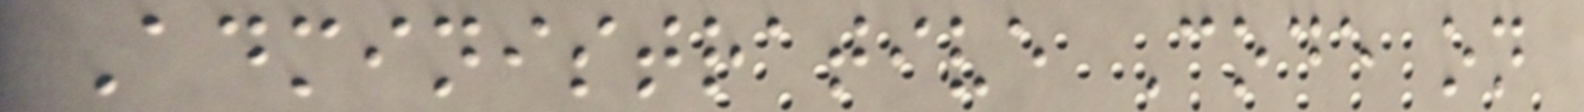Administrative Code on
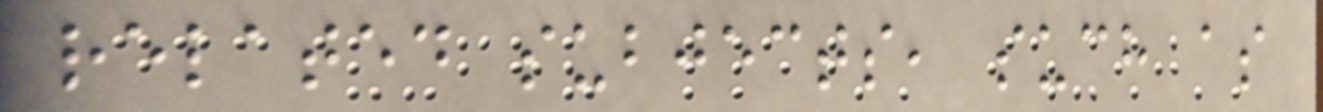related subjects, such as
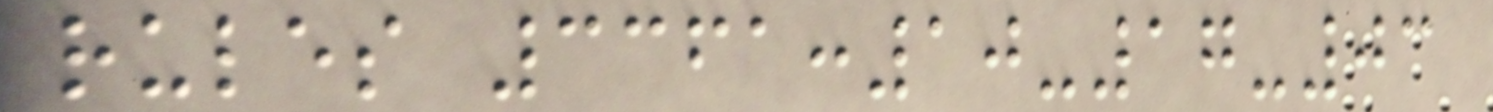rules 3361:10-17-03
